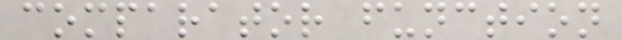comparator function
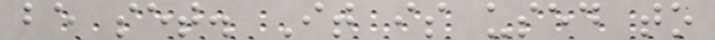be set. It is used to
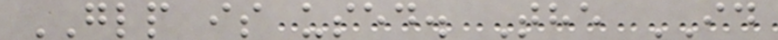GLP is used. The ID
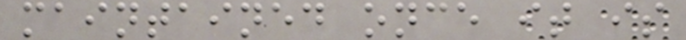maintained once it is
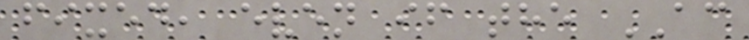fixed, even if the AC
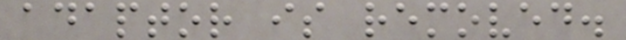adaptor is removed.
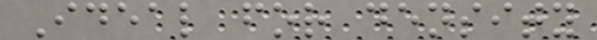Ideal for density
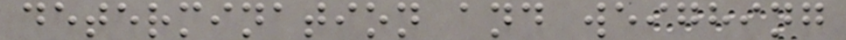determination and weighing
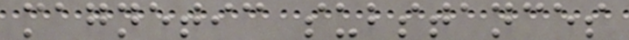magnetic substances
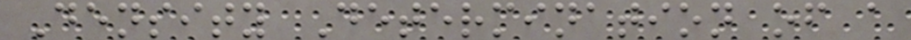Density Determination of a
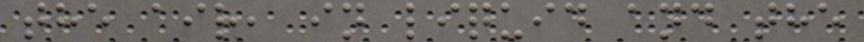the air, in liquid and the
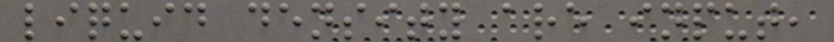liquid density are input,
